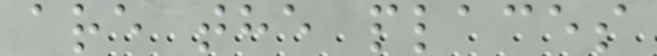are the places
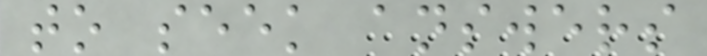to seek answers
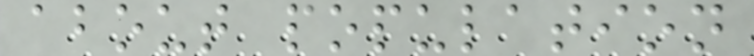about population
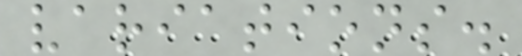variations.
